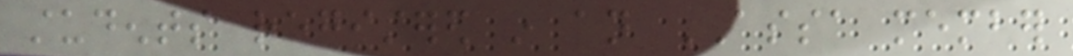students registered in an ASSA member
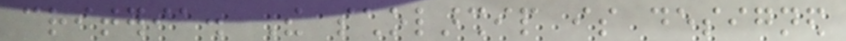criteria. The scholarship is designed
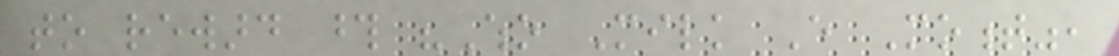to reward those "Who Milk Every Moment",
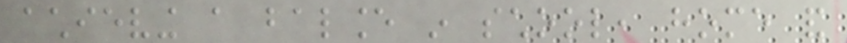achieving a balance in school, home and
